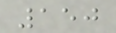150
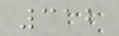312
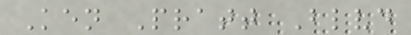Ken Pratt Blvd
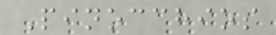Pinocchios
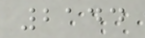2144
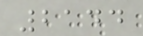2144
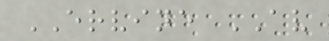ERVINE AV
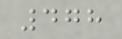478
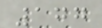177
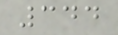344
